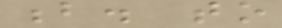b. to
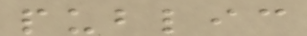public
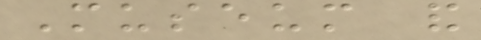Museum and
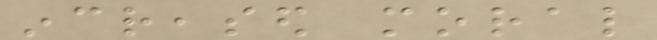increased moral
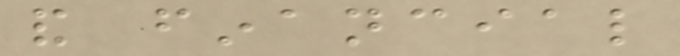and financial
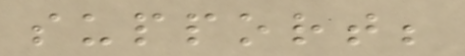support;
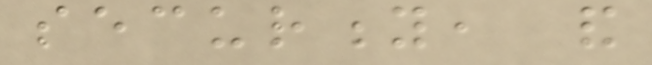security, and
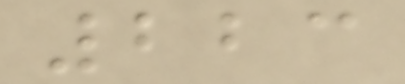223
